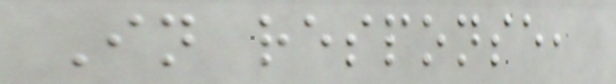In response,
